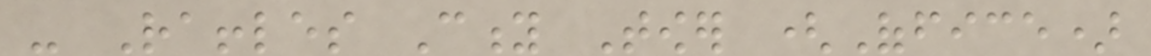- Raffles City Tower (Office)
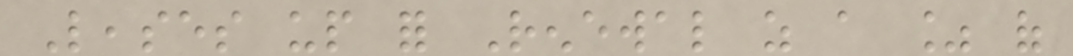Leases up for Renewal as a % of
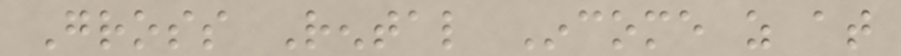Gross Rental Income as at
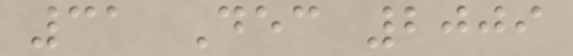31 Dec 2009
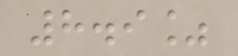8.9%
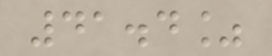41.4%
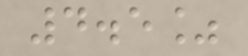4.5%
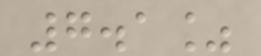7.1%
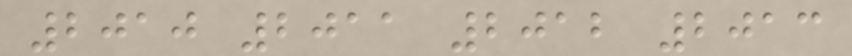2010 2011 2012 2013
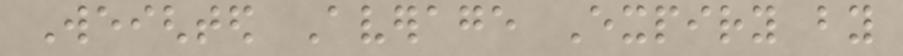Weighted Average Expiry by
